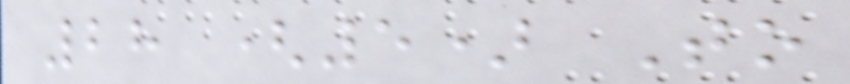28 (5) To
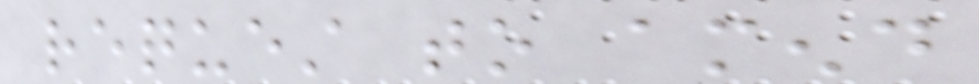request to amend
